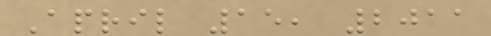April 15, 2011
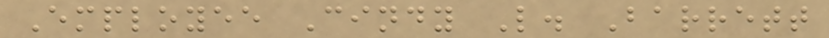Employee Cindy L. Barrett
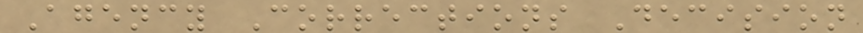Agency Corrections Decision
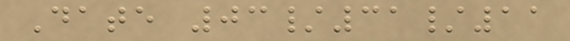Date 03/31/11
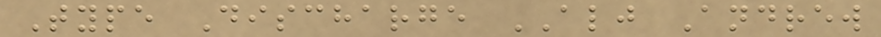Type Discharge ALJ Andrew
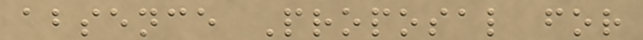absence Proposal for
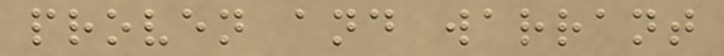proven and warrant
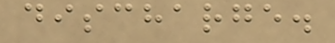discharge.
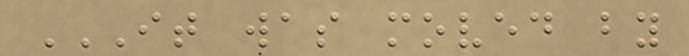IT WAS MOVED BY
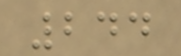244
